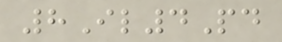8Il4Pd
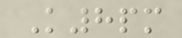K8pm
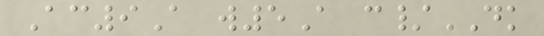Ac9A w5A c/DK
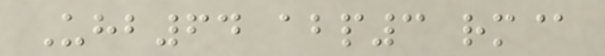Uhb64 abp3 rm@
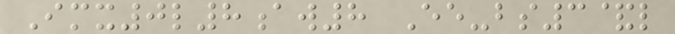Imx0l8aw8 Ee-bs3&l
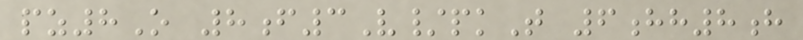pz8O 8f3V/pkT 6hh8h
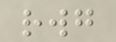rwg
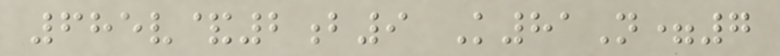685v&2b9 K81N=7
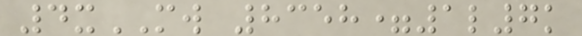4xMW 8358=1l7k
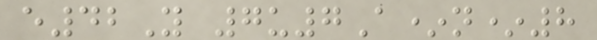e42Y 7u7A*n*8
